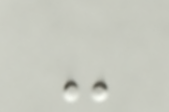-
